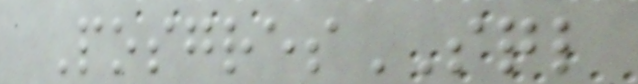PosgresSQL
